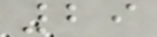29
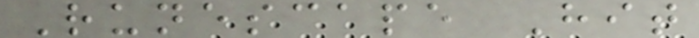Runescape Hit
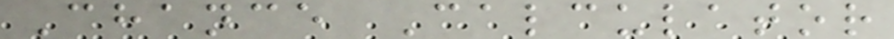Chance Calculator
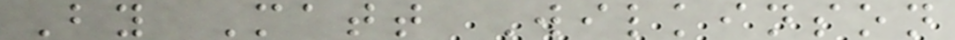By Matt Wilkinson
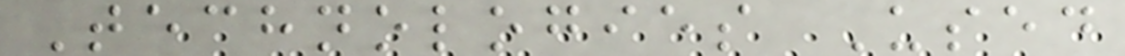Technologies Used
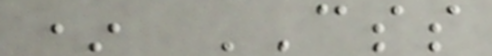* CSS
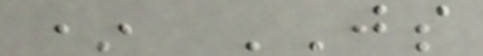* JS
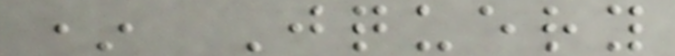* Jquery
